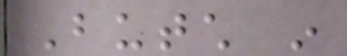Butch in
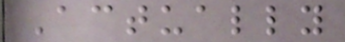Actually
